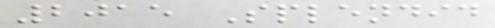2015 Splendid
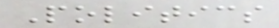Politics
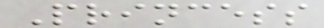Princess
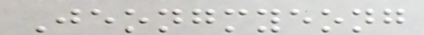Jeongmyeong
